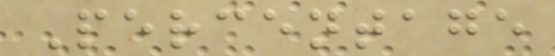Percentage
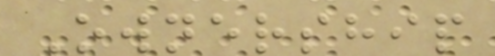Ownership
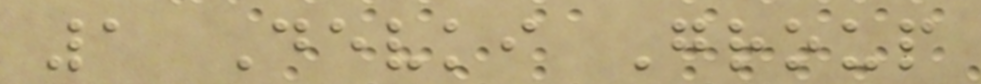1 Devki Group
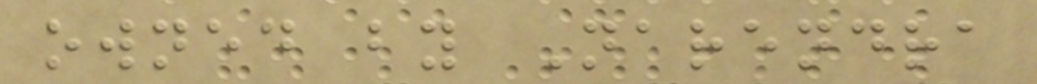owned by Narendra
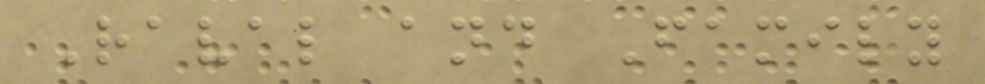Raval and Family
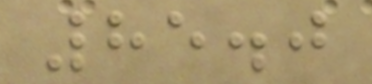85.0
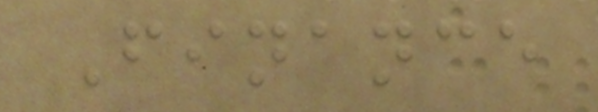Finance
